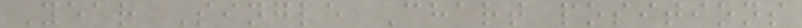Year Single Chart positions
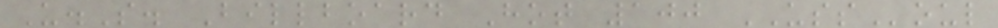U.S. Billboard Hot 100 USSoul
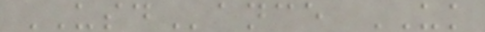USDance UK
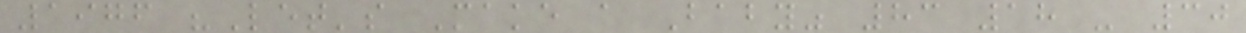1976 "Let's Make a Baby" 83 18 - 30
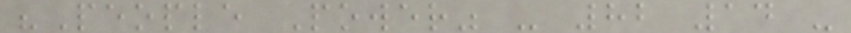"People Power" - 82 14 -
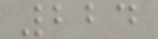224
